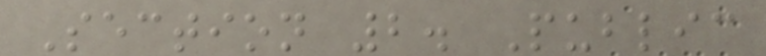Section 2. Public
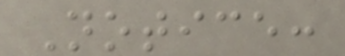Notice:
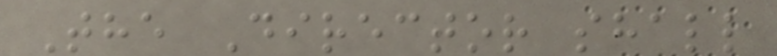The Director shall
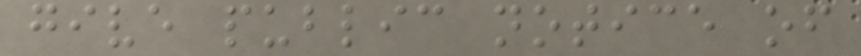give public notice of
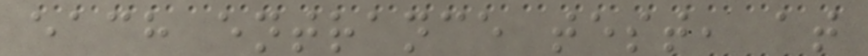each entrance test, at
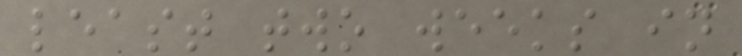least two weeks in
